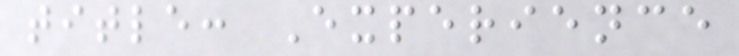title: Experience
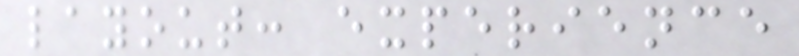layout: experience
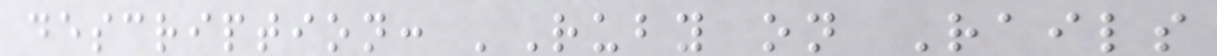description: 'Ruby on Rails
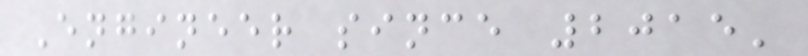Engineer since 2015'
